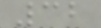32
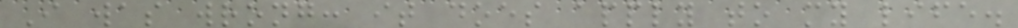I was wrong: it does apply to my life.
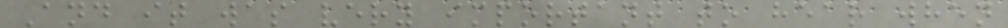And it was very important to hear when
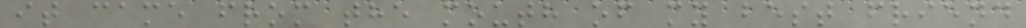it came from the mouth of my best friend
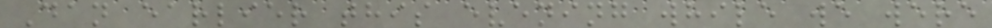Dan earlier this evening while we were
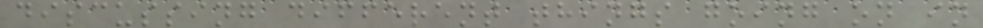discussing different things going on in
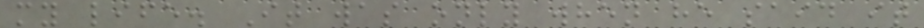my life. It was only when he said it
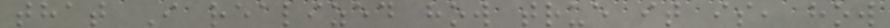that I realized how true it is, how
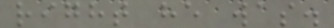right he was.
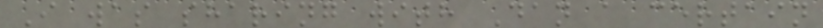I was sharing with Dan a certain
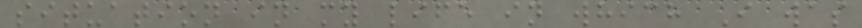situation in my life in which I was
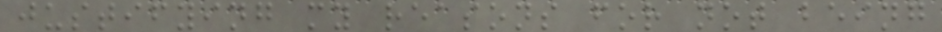justifying my reasons for not being
